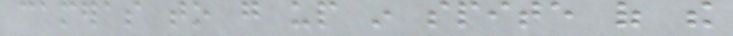cameras to go up in spite of the
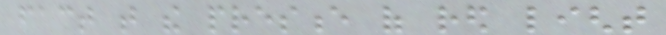fact that the presence of red light
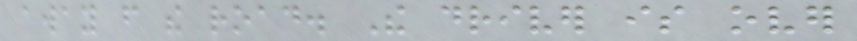away from the road. The driver is over
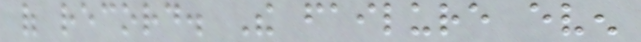of record. The failure even
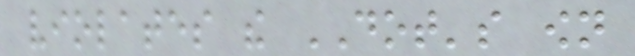violates the DOT's own
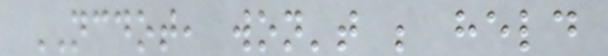NCDOT, won't be held
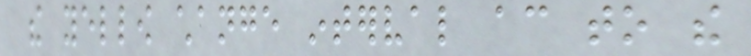the yellow change interval according to the
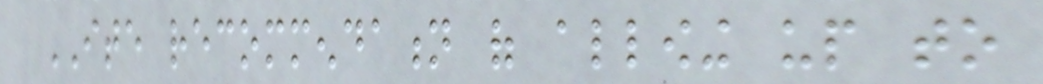ITE recommendation of allowing up to
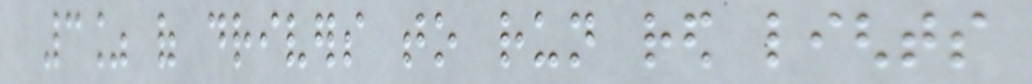3% of drivers to run red lights
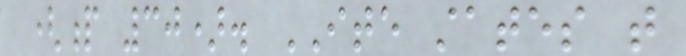(p 30). ITE states that
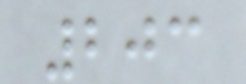203
